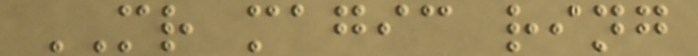MR magic ring
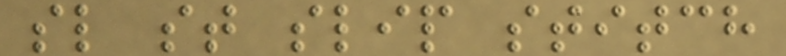sl st slip stitch
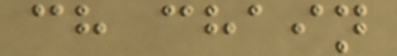ch chain
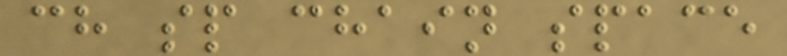ch sp chain space
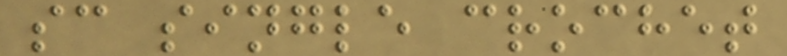sc single crochet
